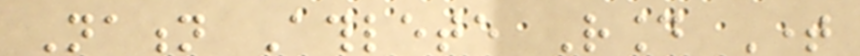Nation Athlete Round Time
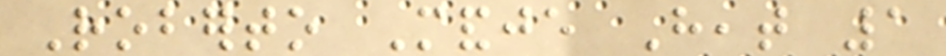Roberto Mandje Heat 1
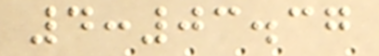4:03.37
